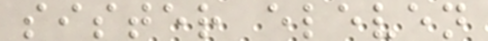sister eleven
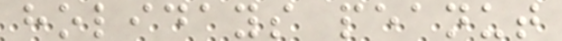holidays peanut
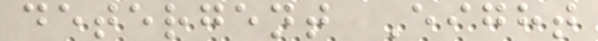detergent Eight
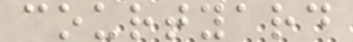courtyard
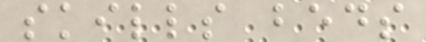skills beds
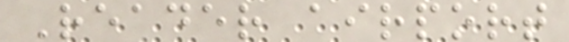Reader airport
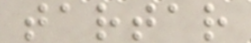tartar
